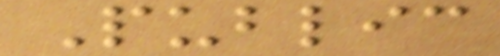Public
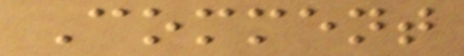Comment
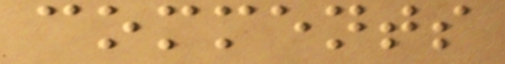comments
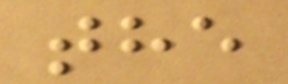the
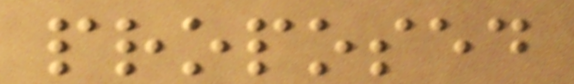proposed
